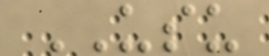USU
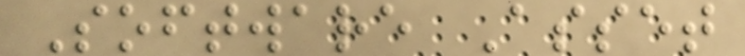Software Asset
